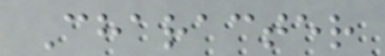Character
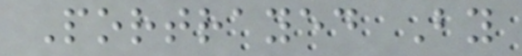Portrayed By
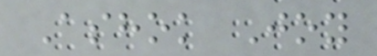Ashok Joy
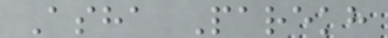Asha Parekh
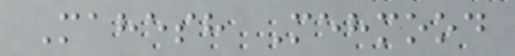Mahesh Mehmood
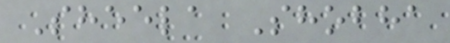Sheela Shobha
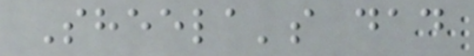Sheela's dad
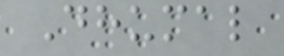Dhumal
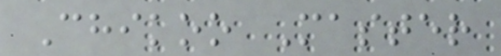Chikoo Master
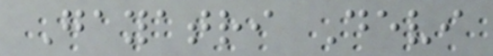Gayatri Devi
